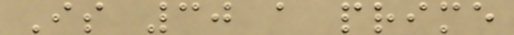Is 30 a prime
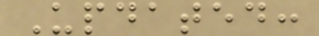Updated:
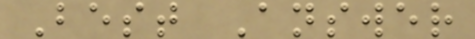Best Answer
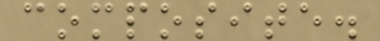composite.
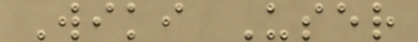Wiki User
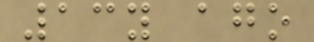13y ago
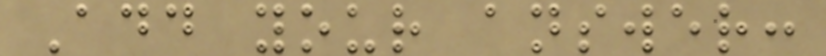Add your answer:
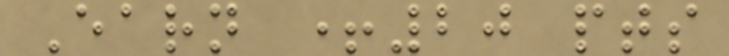Earn +20 pts
